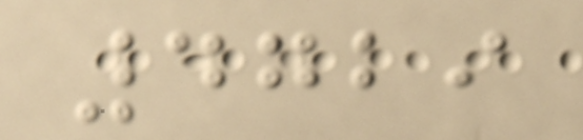4729
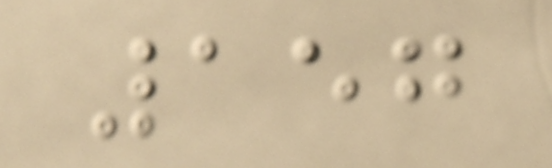157
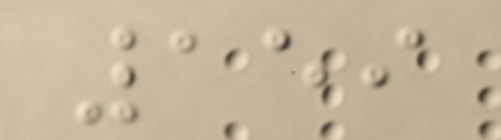159
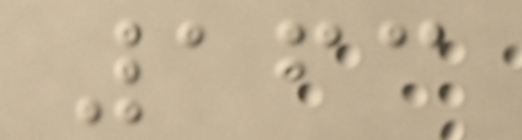163
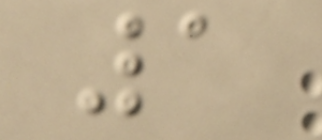1
